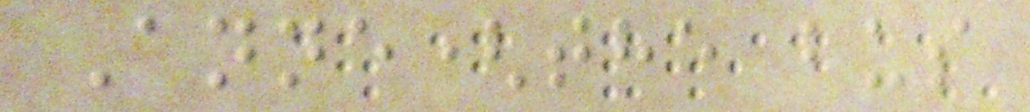Anne(the bus
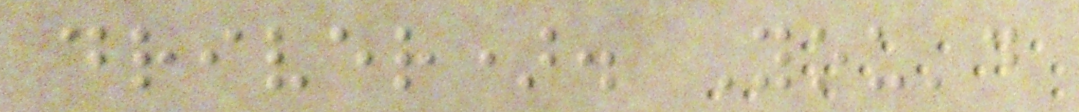driver). You'd
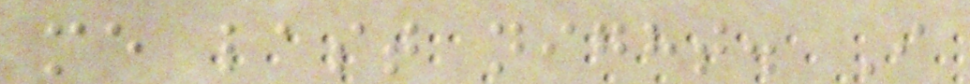me last night. I
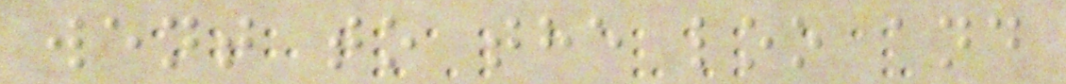went to the loo and
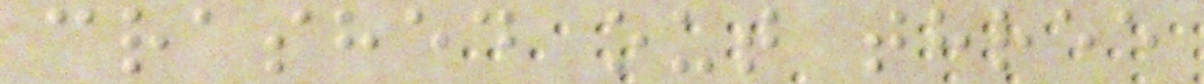crashed out three
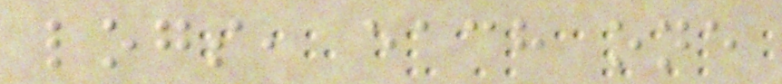logs, each one
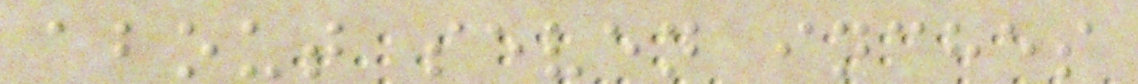about seven inches
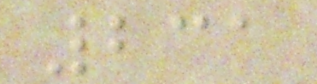231
